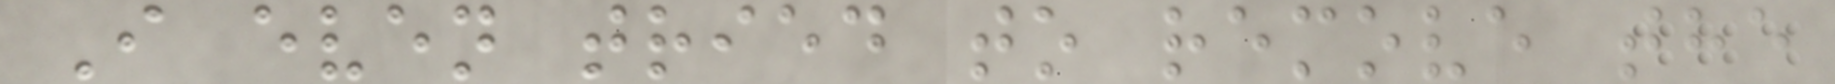I even tried to remove the
